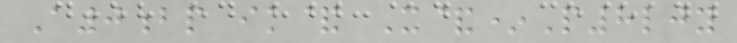A0bp ik& X&*P8ljy
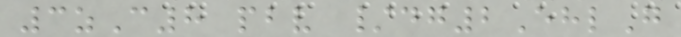3zC8 pbv /dg2EhlG
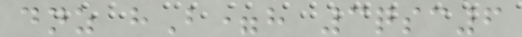dnz hB=h 3qsc6
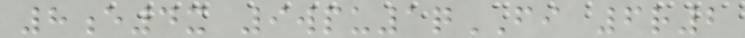8e4x 9wpu1qFI 6r2
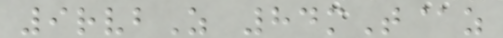9rvbZ 84mT@z
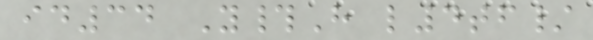id34 Y#H l4tf/
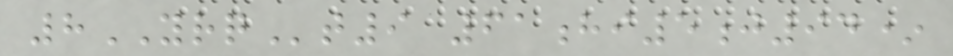8YRQt9 61hi5j94*
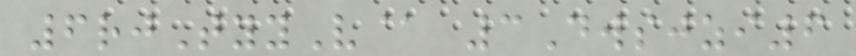6rjTyyV@ 3Dwsjzi6
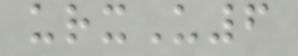urxU6
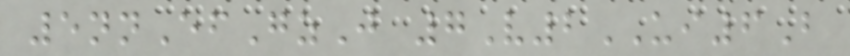5nnEfGzJ 7V2UI6B
